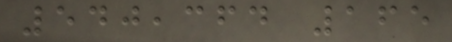540,364 165
